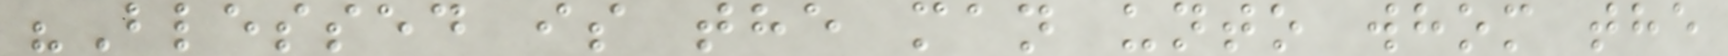"Blessed is the man unto whom the
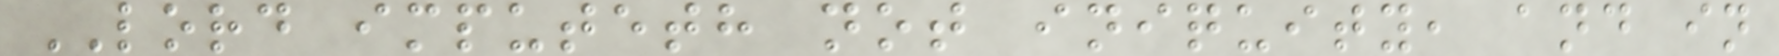LORD imputeth not iniquity, and in
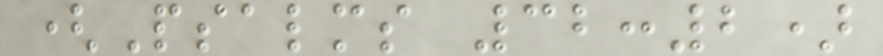(Psalms 32:2)
